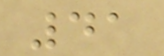41
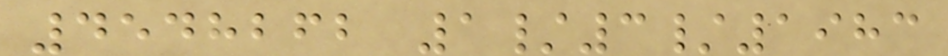4548262 1/3/1983
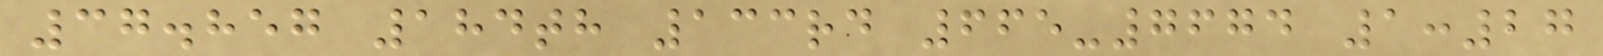37.857 184th 133rd 665-7674 1:27
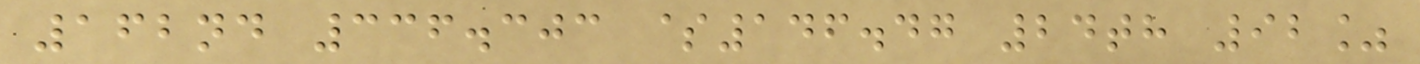162nd 336.303 $146.47 24th 92%
